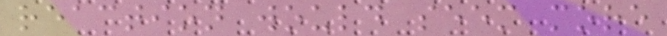reaction would seem more
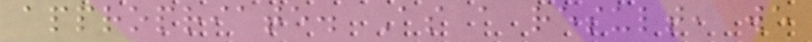appropriate. As a result, we
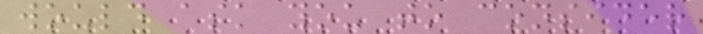would ask you to consider
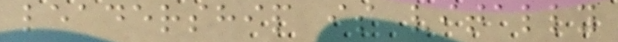leadership is vitally
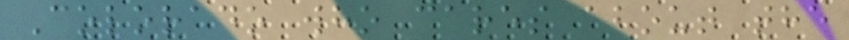Colorado who cares about the
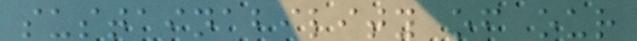sustainability of our
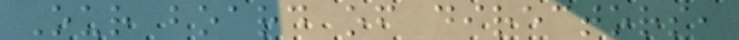Our board of directors,
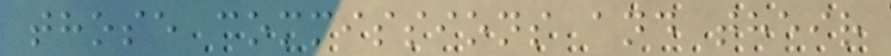those commissions and their
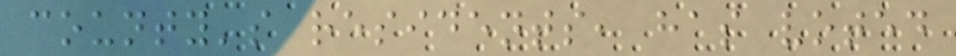county's residents, has voted
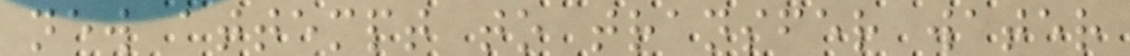new attempt to transfer water
